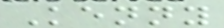Kenny
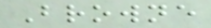Browne
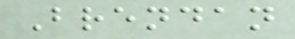Brendan
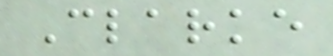Clarke
